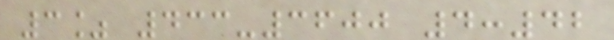3% 433-3600 4:42
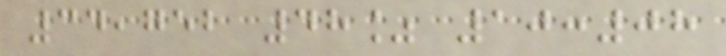34,752 48% 10:08
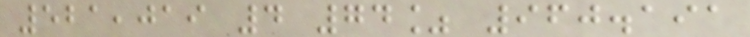521,019 4 74% 960.191
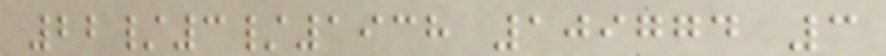22/3/1938 109774 3
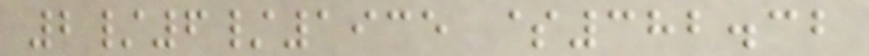2/6/1935 $382.32
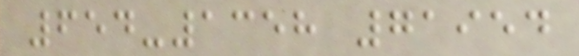654-1358 71954
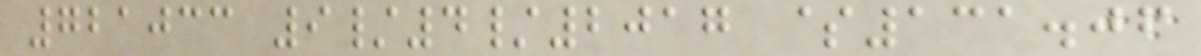721033 9/4/2017 $131.06
